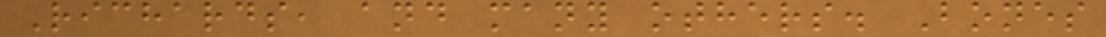Richards, and many others. Bones
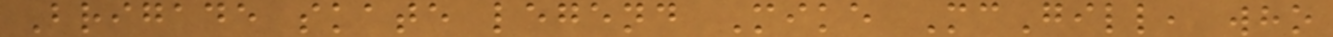Brigade skate legend Mike McGill, who
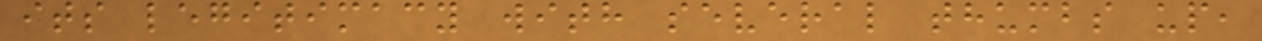its legitimacy with several thumbs up,
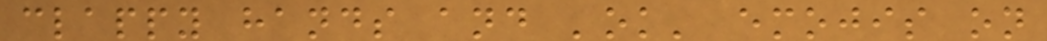clappy hands and 'ok' emojis on
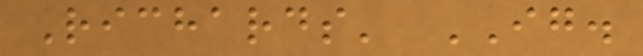Richards' IG.
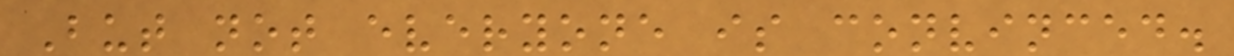But not everyone is convinced.
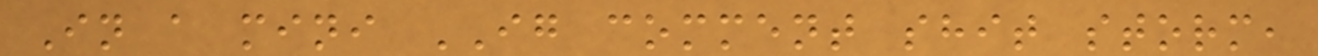In a mini IG comment shit storm,
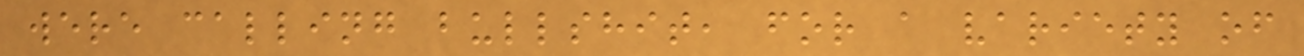were calling bullshit, for a variety of
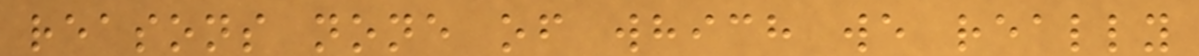reasons none of which we really
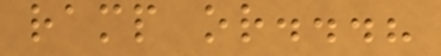ramp or...?
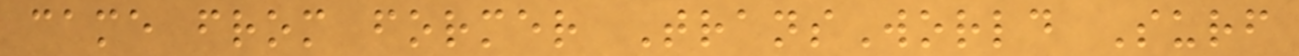came from former TransWorld Surf
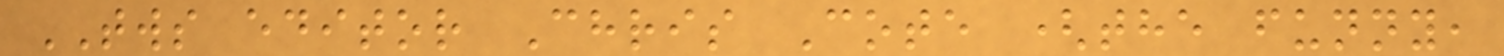TWS editor Chris Cote (the funny,
